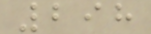298
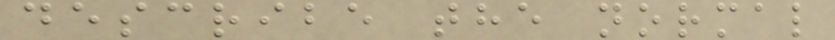describe the normal
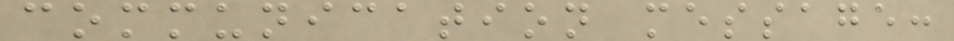communication message:
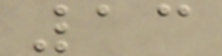13
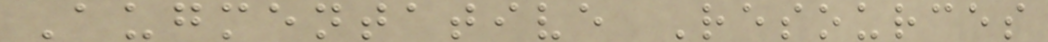Augmentative Resources
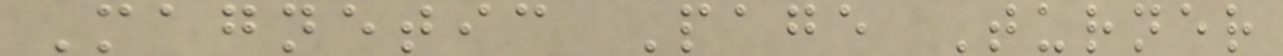Magnetic Page Turner
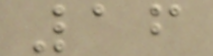16
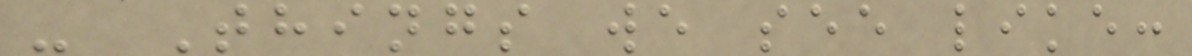- Things we see like:
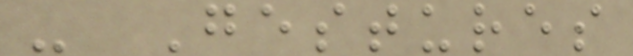- Gestures
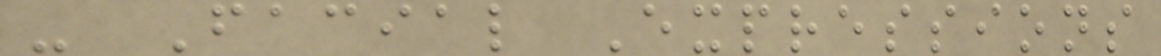- Facial Expressions
